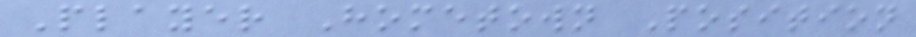Player Hometown Position
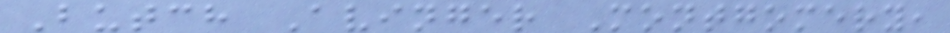Butch Avinger Montgomery,
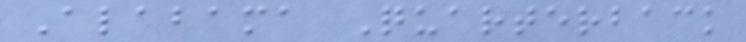Alabama Quarterback
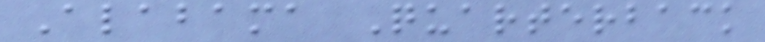Alabama Quarterback
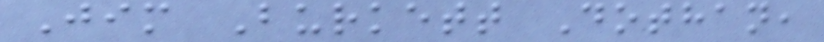Jim Burkett Dothan,
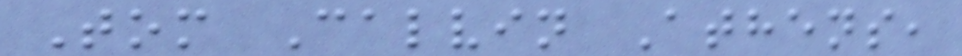Tom Calvin Athens,
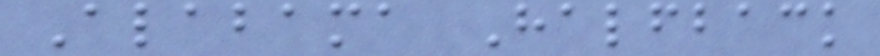Alabama Halfback
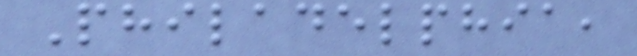Philadelphia,
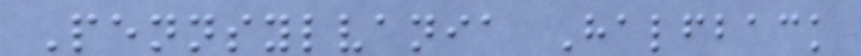Pennsylvania Halfback
